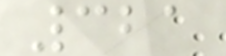321
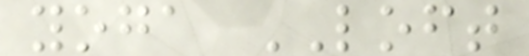yoga LOFT
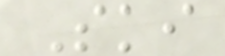Ski
